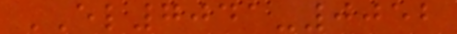EL7041-0052
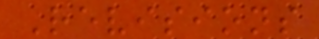Revisions
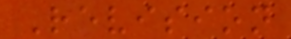Revision
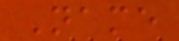Name
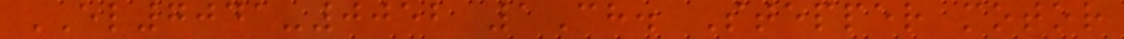EL7041-0052 1Ch. Stepper motor
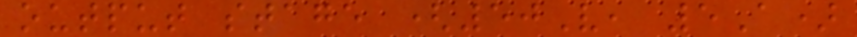output stage (50V, 5A)
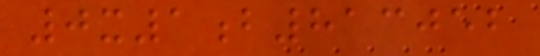0x1b813052
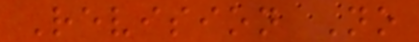Revision No
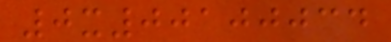0x00100034
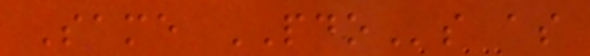Same PDOs as
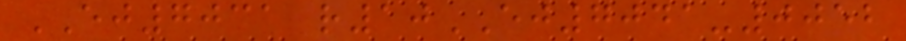EJ7031 r10EJ7041-0052
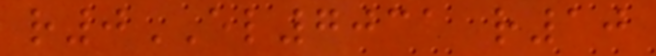r0EL7031 r10
